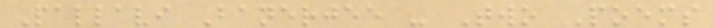Pallavi Banerjee - Two Poems
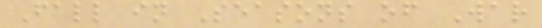Fall in Seasons of War
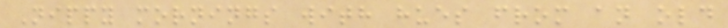Nippy mornings with hues from an old
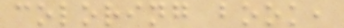coloring book,
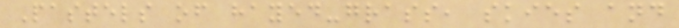Pastels of hayed-grass, skies and
